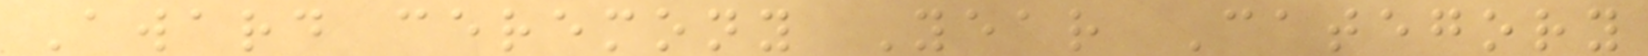Award ceremony Year Category
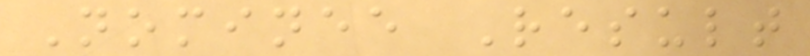Nominee Result
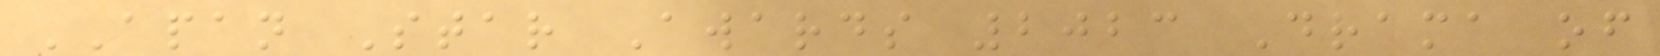APAN Star Awards 2023 Drama of
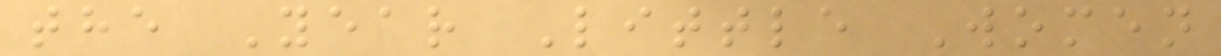the Year Little Women
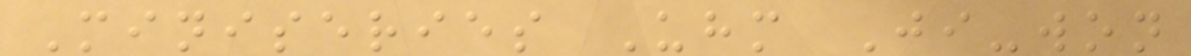Miniseries Uhm Ji-won
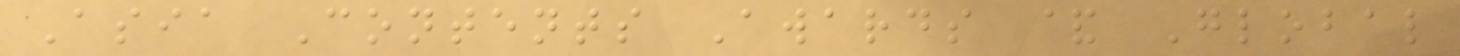Asia Contents Awards & Global
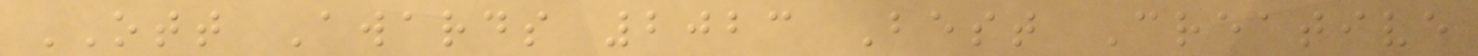OTT Awards 2023 Best Creative
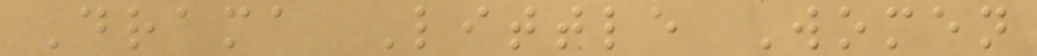Drama Little Women
